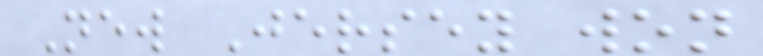New Jersey won
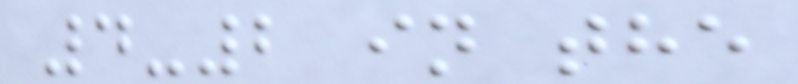4-2 in the
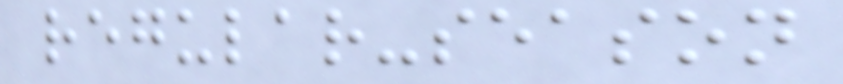regular-season
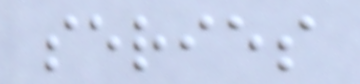series
